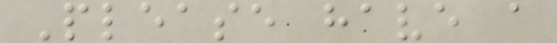Please have a
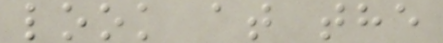look at the
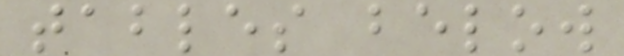tables below
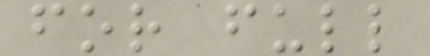for full
